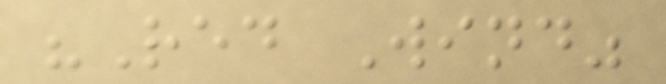"Red Wind"
